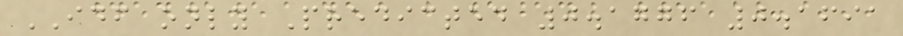IDF only Predicted 0.1776 0.1691
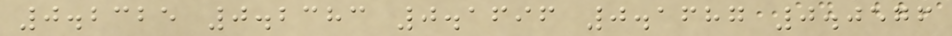0.2325 0.2383 0.1696 0.1687 0.0576
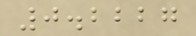0.2227
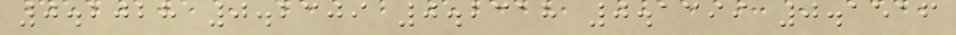0.2028 0.2309 0.2318 0.1399 0.1516
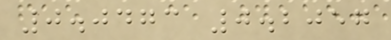0.0473 0.2057
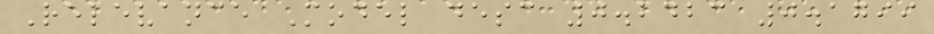Relevance Model desc 0.2423 0.1799
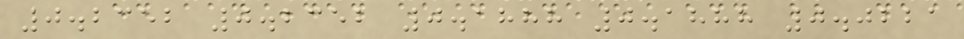0.2352 0.2352 0.1888 0.1888 0.0221
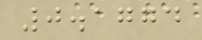0.1774
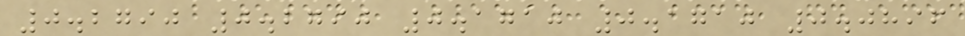0.2790 0.2790 0.1710 0.1710 0.0896
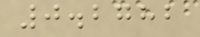0.2782
